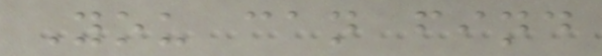You can find
